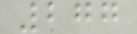277
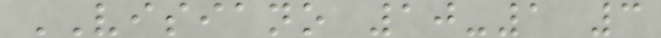VISIANO 10-1 3
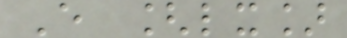E [lx]
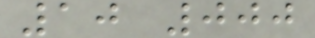10 000
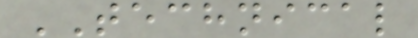TECHNICAL
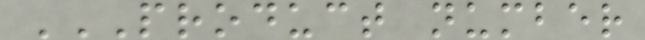PRODUCT NUMBER
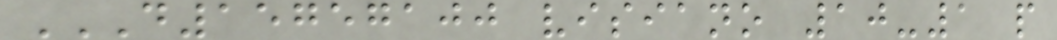D15757100 VISIANO 10-1 P
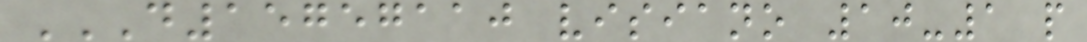D15757110 VISIANO 10-1 P
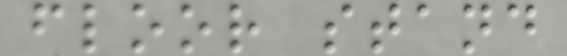floor stand
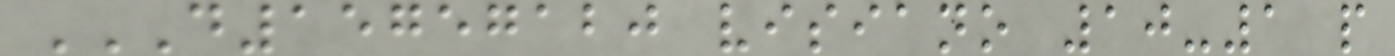D15757120 VISIANO 10-1 P
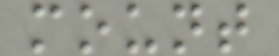mount
